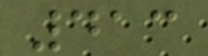413
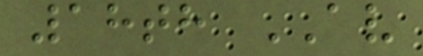18th AV
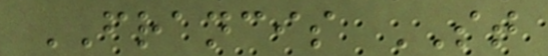FRANCIS ST
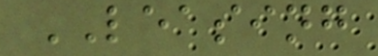LEASING
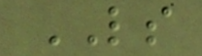LS
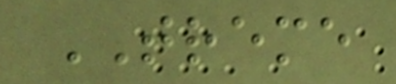TREME
